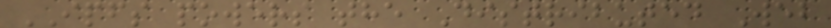IPFS powers the Distributed Web
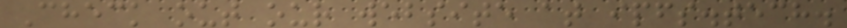Check out our website at ipfs.tech.
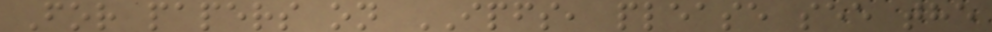For papers on IPFS, please see the
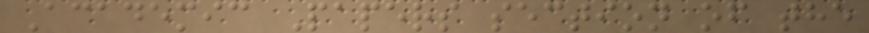Academic Papers section of the
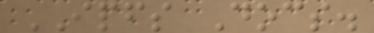IPFS Docs.
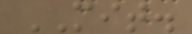MIT.
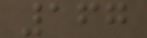167
